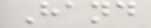Hand
